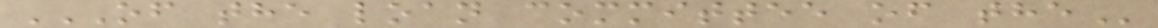OF THE LOAN COMMITTEE OF THE
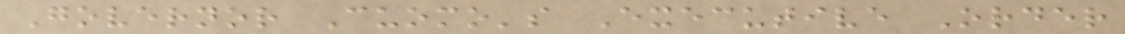Governor Cuomo's Executive Order
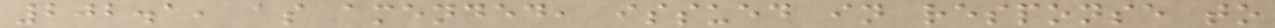202.1, as amended, issued in response to
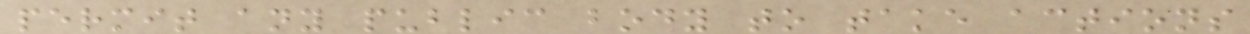permit any public body to take actions
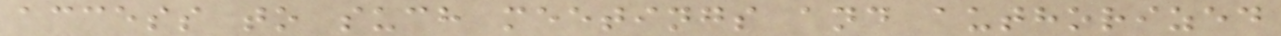access to such meetings and authorized
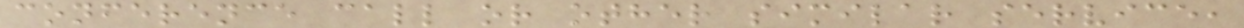conference call or other similar service,
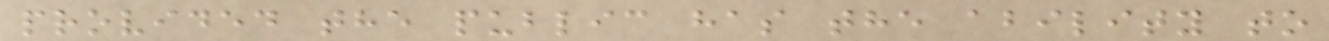provided the public has the ability to
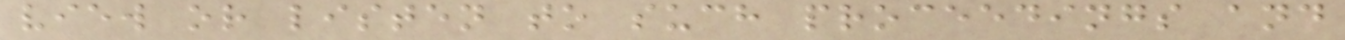view or listen to such proceedings and
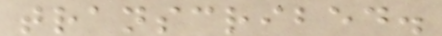transcribed.
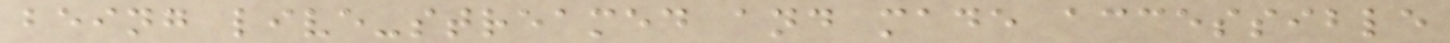being live-streamed and made accessible
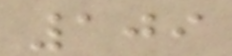109
